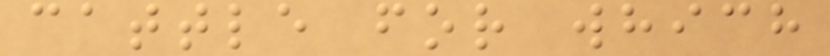cattle for which
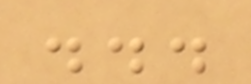...
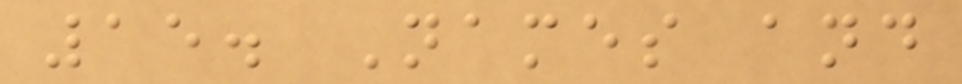15. Names and
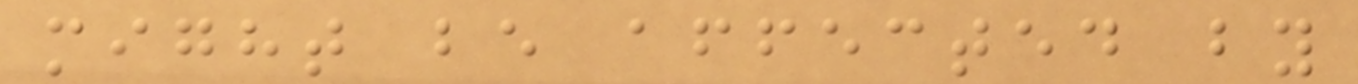might be affected by
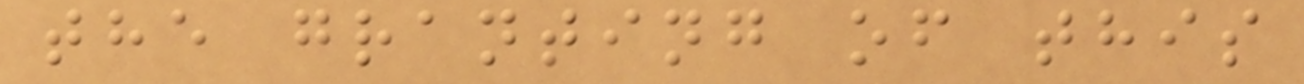the granting of this
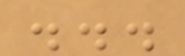...
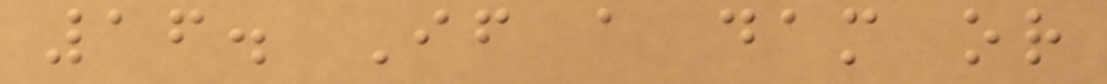16. If a dam or
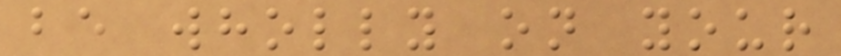be wholly on your
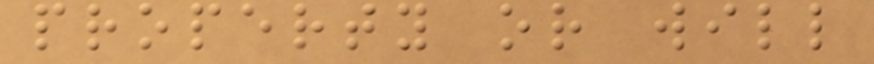property or will
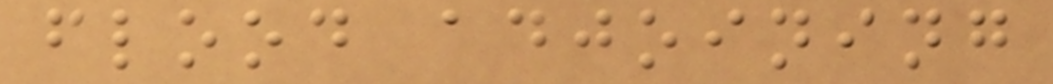flood adjoining
